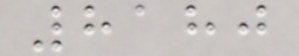8180
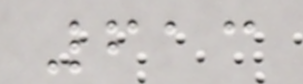613
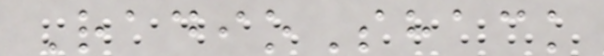RadioShack
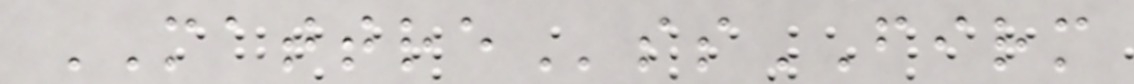MATTREssFIRM
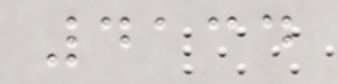4134
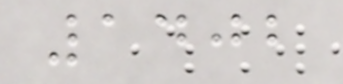1402
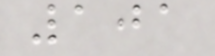101
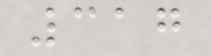317
